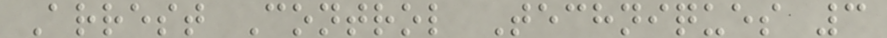Arrest Control Techniques 3
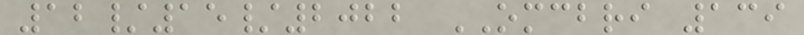12/15/2022 OMCBRI 139
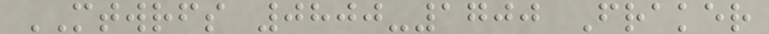MTWRFS 0800-1700 Fraker
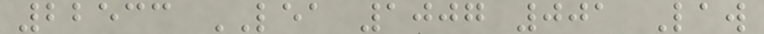22533 LEA 1007 001 Law
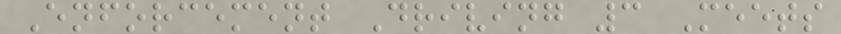Enforcement Driving 3 Meets
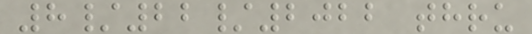8/22/2022 thru
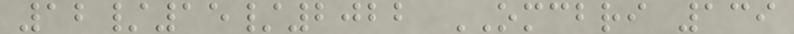12/15/2022 OMCBRI 139
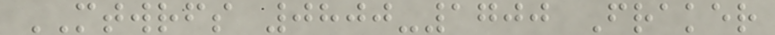MTWRFS 0800-1700 Fraker
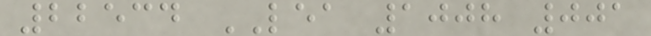22534 LEA 1008 001
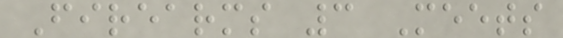Firearms 3 Meets
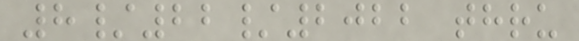8/22/2022 thru
